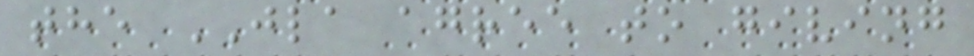the JLA agree to giving
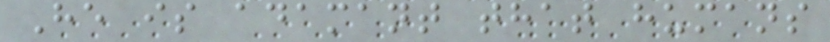He is adamant that humans
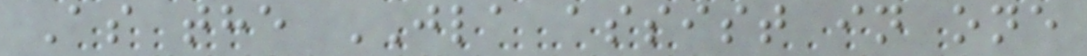As the JLA assist in one
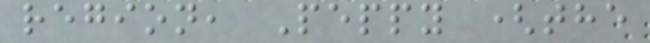region, Peppy (the
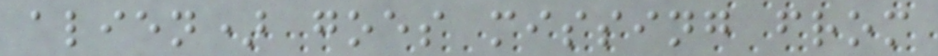alien) goes missing from
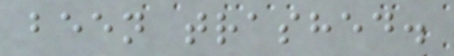been trashed.
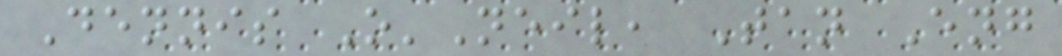Dennis O'Neil, Tan Eng
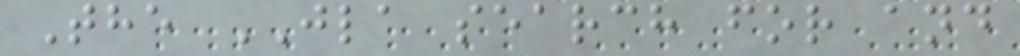The JLA search for and
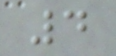4
